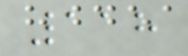118
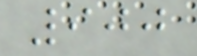900
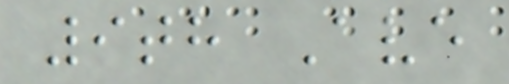9th Ave
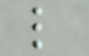l
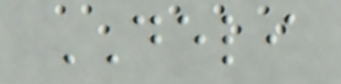DELI
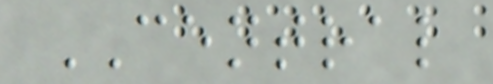CENTRAL
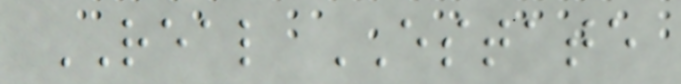REAL ESTATE
